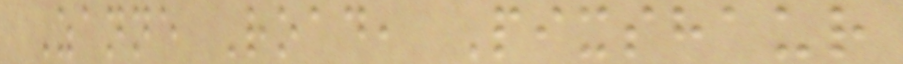Zanne Road, Pixshaur
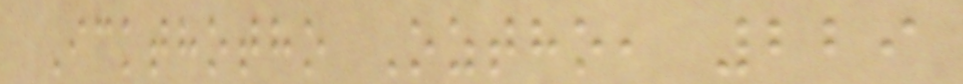Ickthotho Oztho, 229
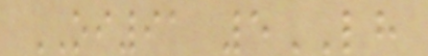OI91 5LH
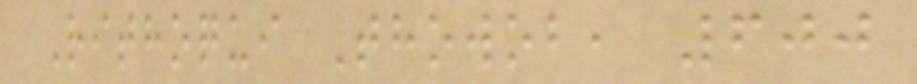Rithoqui Thowob, 600
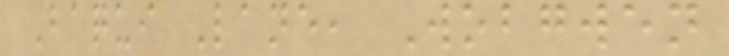Baqui Lane, Wobgwen
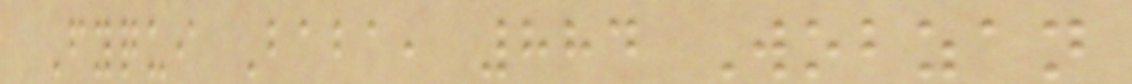Fyqui Baba, 884 Wobzan
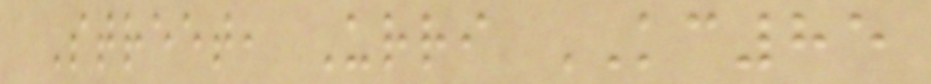Street, Urri KC85
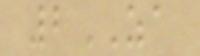2ZA
